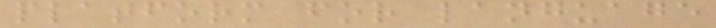platform for language
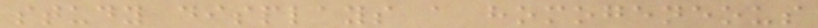study displays a homogeneous
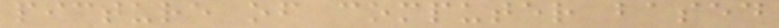picture of computer based
